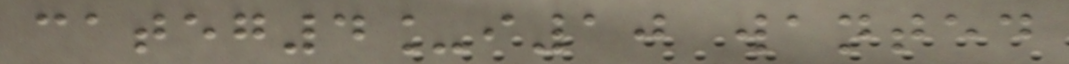categ4_i10 wanted
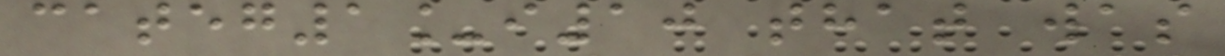categ1_i10 that was
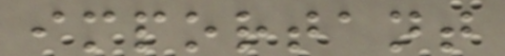important
